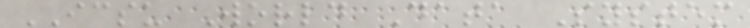ICSU World Data System
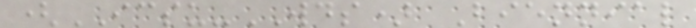(ICSU-WDS) Biennial
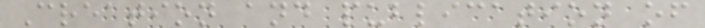Creation and publication of
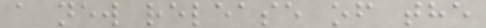a new release of the
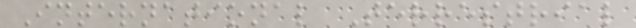International Terrestrial
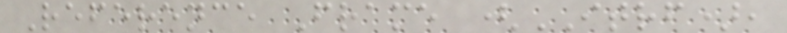Reference Frame (ITRF),
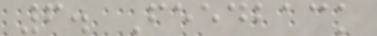6. Feedback
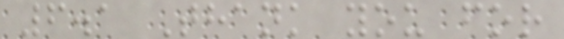6.1 Thank you for
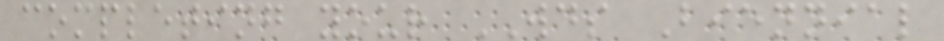completing your WDS Biennial
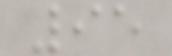95
